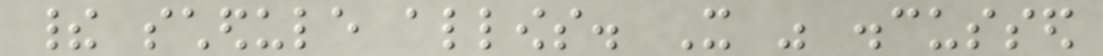their schedule allows. It was discussed
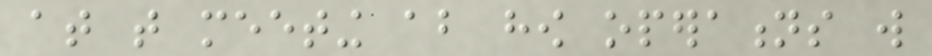at that meeting about how operations will
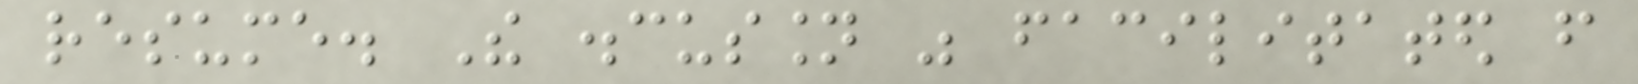resume. The discussion was facilitated from
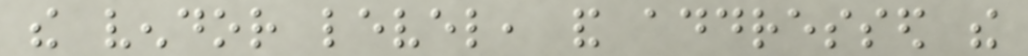the vendor level, and addressed the
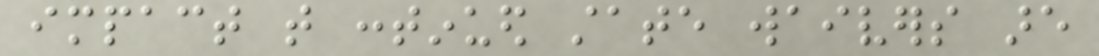impact that continued state waivers are
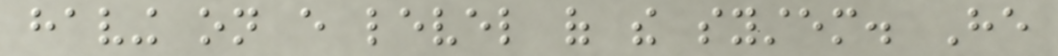having on every level of the system. He
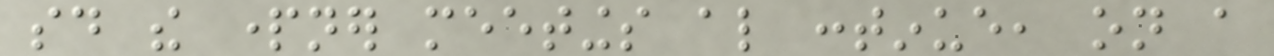said the partner meetings also continue, on a
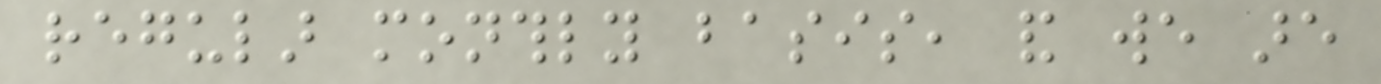regular monthly basis, and we are
